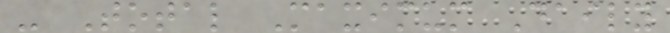- Total Maximum Daily
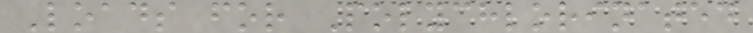Loads for Polychlorinated
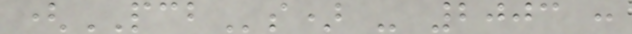(PCBs) - 2003 :
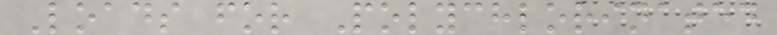Loads for Polychlorinated
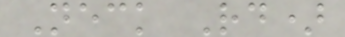Neck Rd)
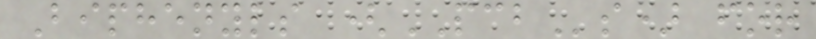Biphenyls (PCBs) for
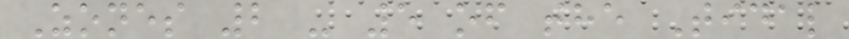Zones 2 - 5 of the Tidal
